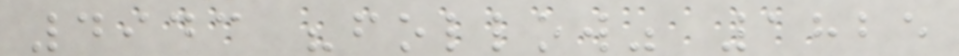4943 "follow" 1825
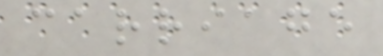carriage
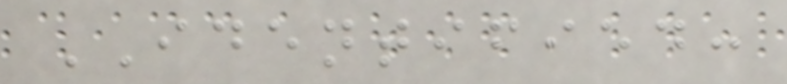IDENTIFIED:
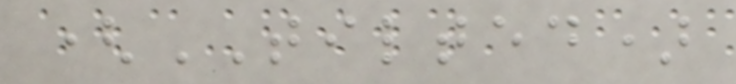(TILTED)
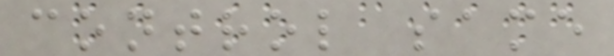control same
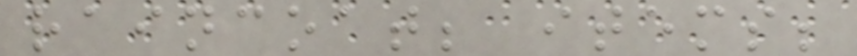raincoat; items;
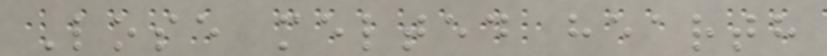Lose melted hearth
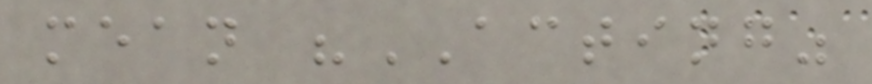mean "ACTING"
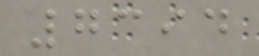7394
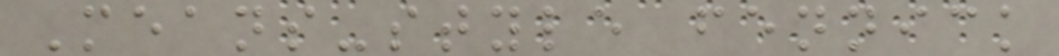Means-style fennick
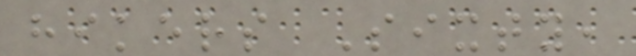hikers Sixty,
